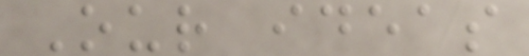Our ideas
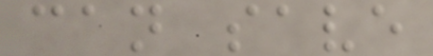can save
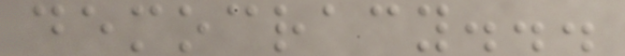democracy...
